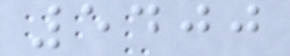5400
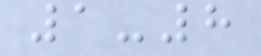1-8
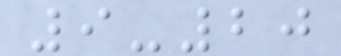9-20
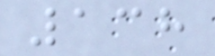138
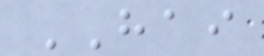HAI
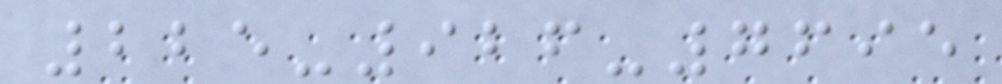225-926-7695
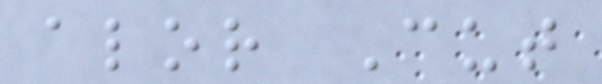alor Cut
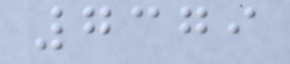7379
